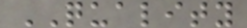QUALITY
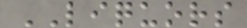LIQUORS
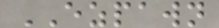EZPAWN
